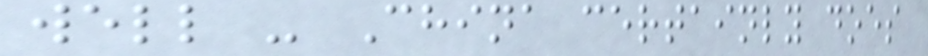well - China certainly does
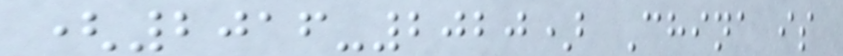(2016-2020) China is
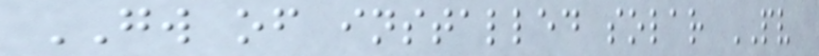GW of installed solar PV
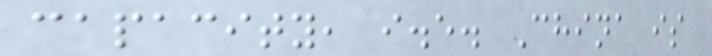capacity, i.e. China is
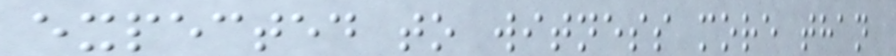expected to witness more than
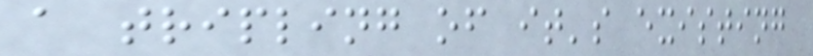a tripling of it's existing
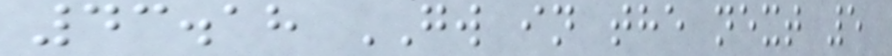43.18 GW in the next 5
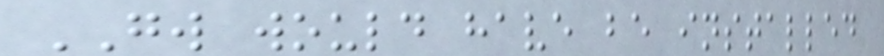GW would have be installed
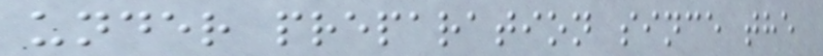under preparation since the
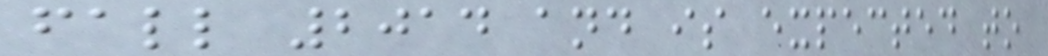fall 2014 and is expected to
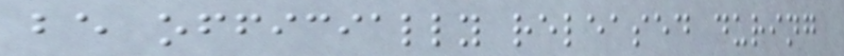be officially released during
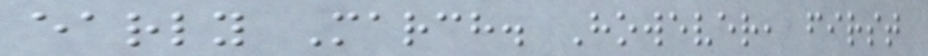early March. However, first
